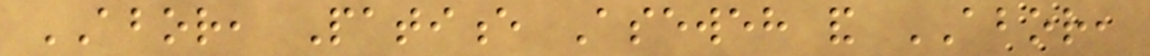ABOR, Patience Aseweh and ABOR,
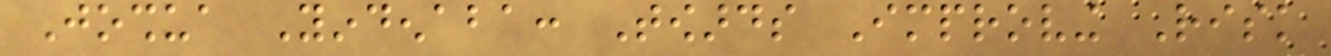Joshua Yindenaba: Towards Improving Risk
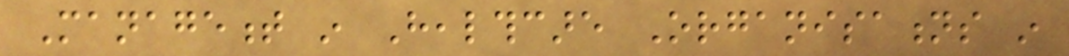Management in Healthcare Organisations in
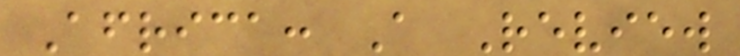Africa: A Review
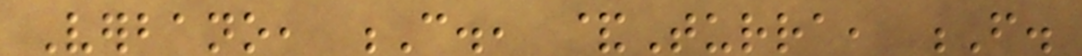Verbano, C., &Turra, F.
